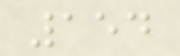154
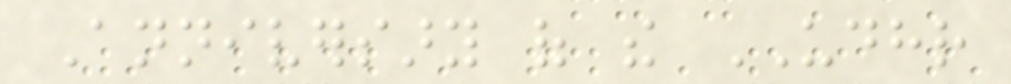Anniversary of the UDHR
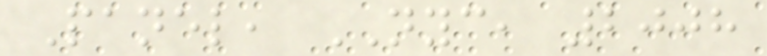Panel, NYC, 2008
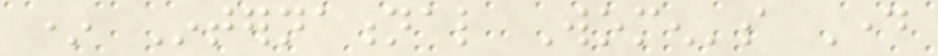* International Women's Day
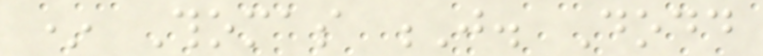* Thomas J. Dodd
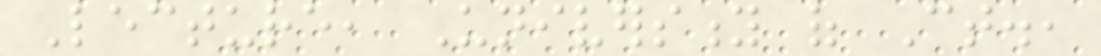Lecture, University of Ct.,
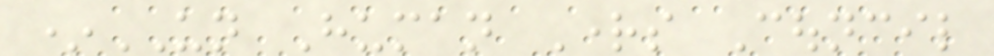*UN Human Rights Council
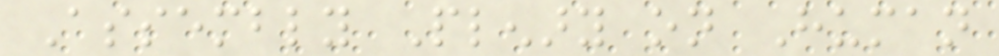Assembly Plenary on Human
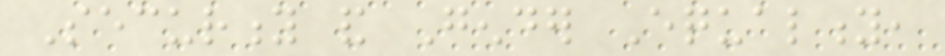Security and Gender Equality,
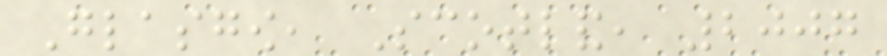Glasgow, Scotland, 2007
